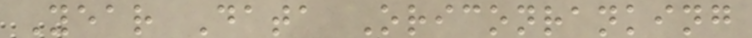Year Data Oriconranking
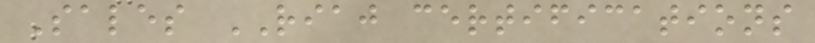Sales RIAJ certifications
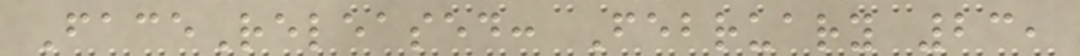FaceReleased: February 23,
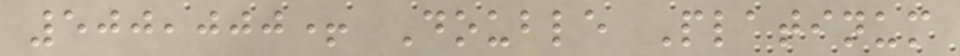500,000+ Double Platinum
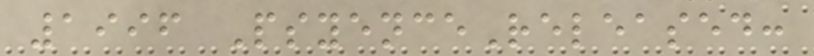1996 PsyenceReleased:
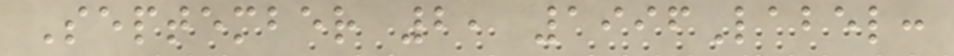September 2, 1996Label:
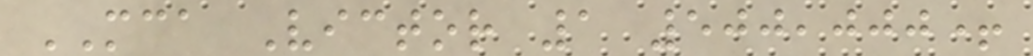MCA Victor 1 500,000+
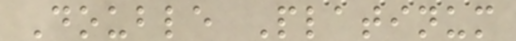Double Platinum
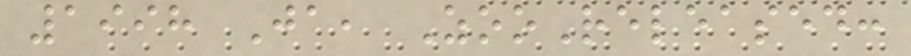1998 Ja, ZooReleased:
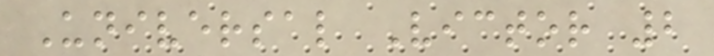Universal Victor 2
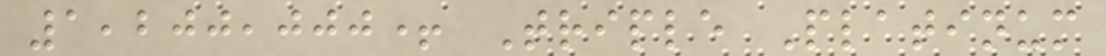1,200,000+ Triple Platinum
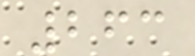263
